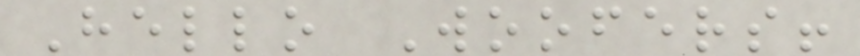Hello Woofers!
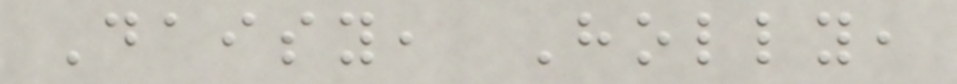Daisy, Holly,
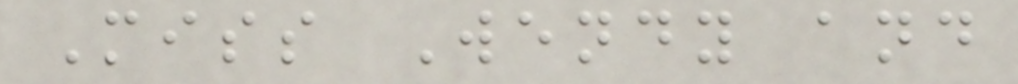Miss Wendy and
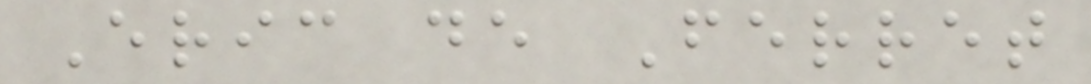Eric de Ferret
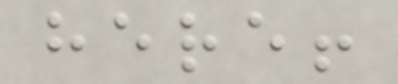here!
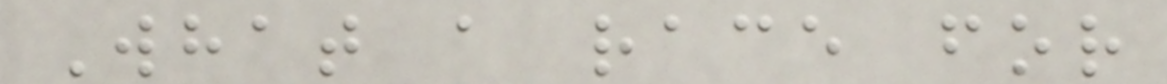What a race for
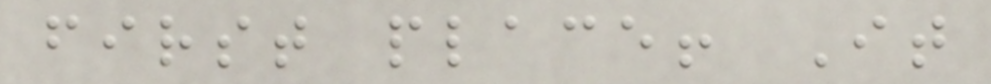first place! It
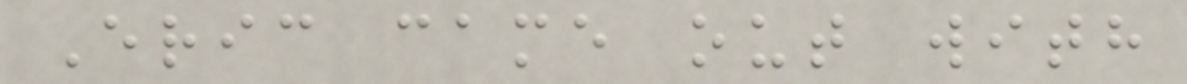Eric came out with
